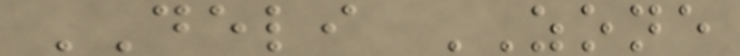DELI ZONE
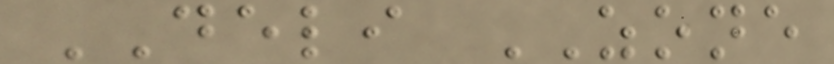DELI ZONE
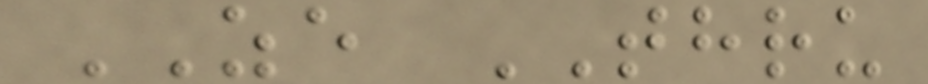ZE THRU
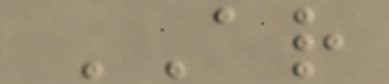AR
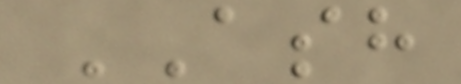ASH
